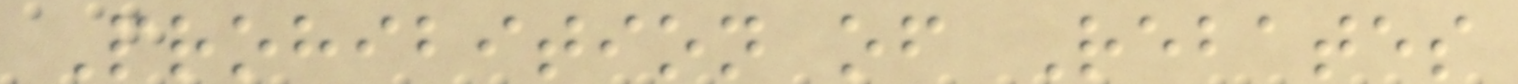Prohibition of Rebates
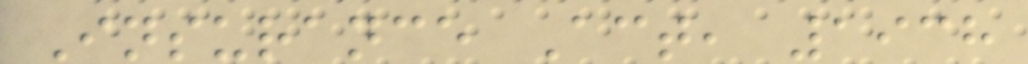Insurance Act, 1938
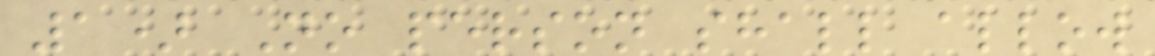1) No person shall allow
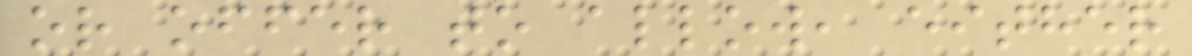or offer to allow, either
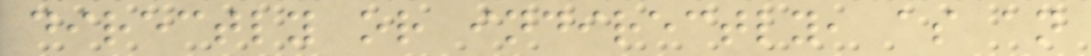directly or indirectly, as an
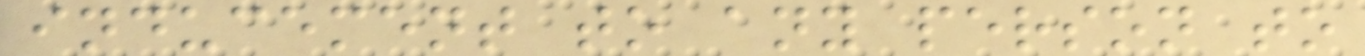inducement to any person to
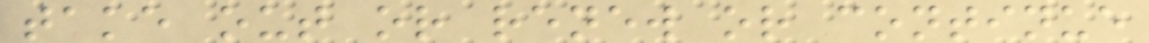take out or renew or continue
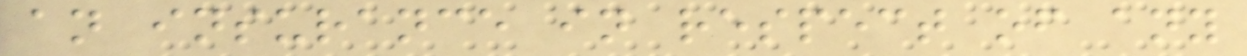an insurance in respect of any
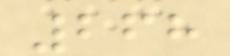268
